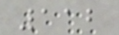112
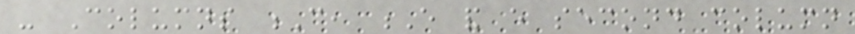- Columns C, E and every second column
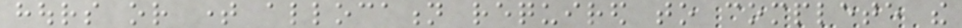hours or time allocation required to complete the
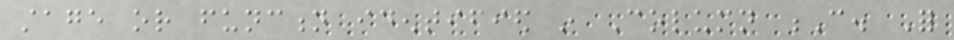stage or function identified in Column C. For
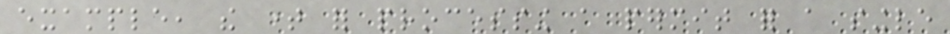example, the time for processing a permit for a single
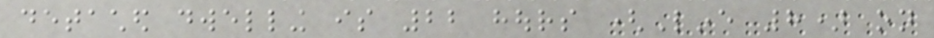detached dwelling is 22 hours (Line 8) on
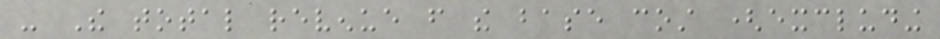- The total revenue from the base cost (excluding
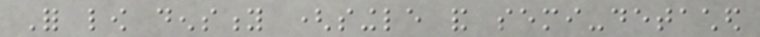For low density (single and semi-detached
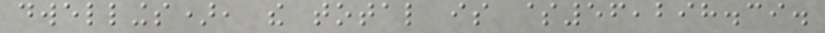dwellings), the total is $56,298.39.
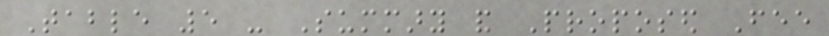Table 5 - Summary and Proposed Fee
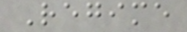Regime
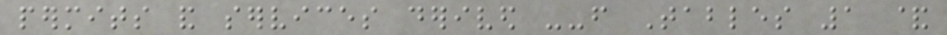permits and services derived --from Tables 1 &
